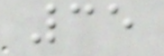35
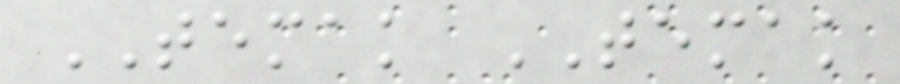TEMAK TEMAK
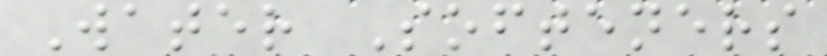Water Softeners
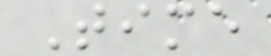Time
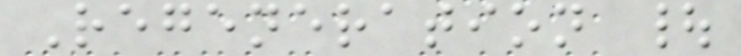Regeneration |
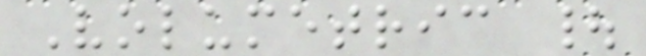Volumetric |
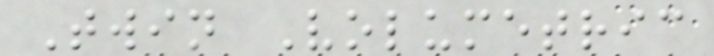Twin Volumetric
